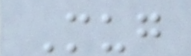Mug
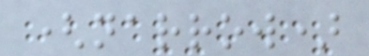(narrow)
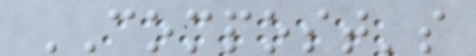COMPOST's
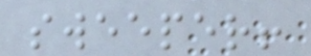sweeper!
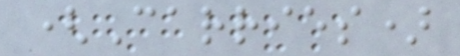(Carries)
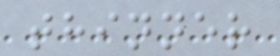thinner
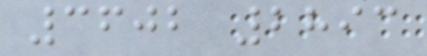3602 2893
